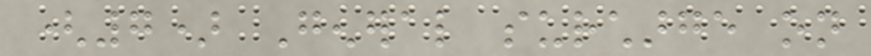(7) General surcharge on
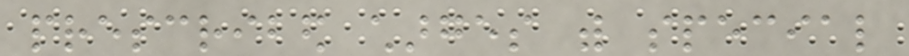prescribed charges with special
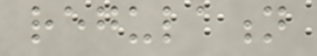regulation
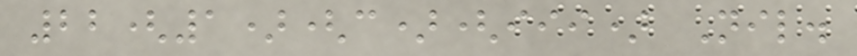22(1)(c)(iii) Nil.
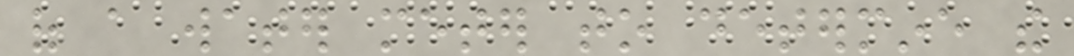of a water meter to determine the
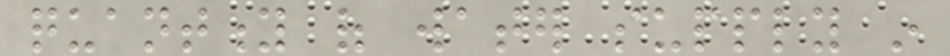quantity of water supply in
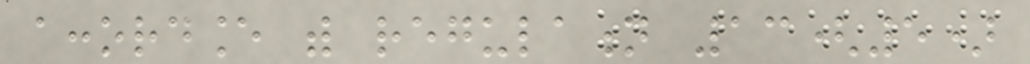accordance with regulation 13(5)
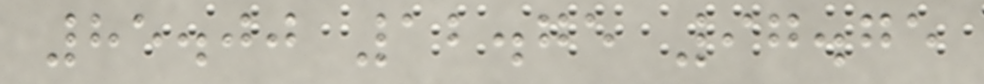85.00 12.75 97.75
